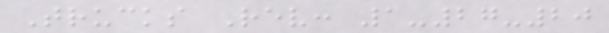Trucks Rev: 1-27-20
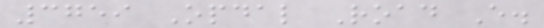3759 Opdal Road E.
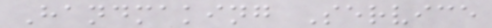Handmaking Service
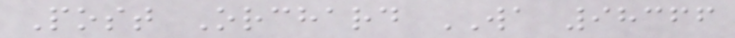Post Orchard WA 98366
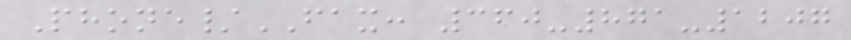Phone/FAX: 360-871-1207
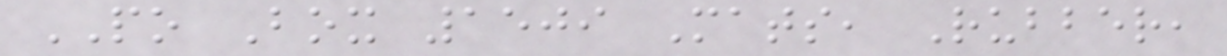PO Box 1509 Mats, Rubber,
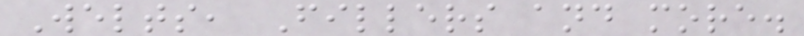Welts, Fillers and more.
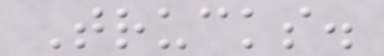Trucks.
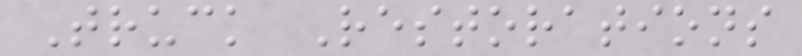Truck Restorations
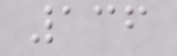136
